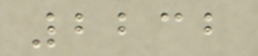2232
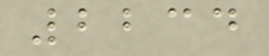2234
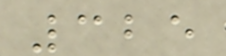325
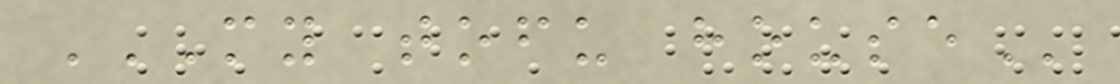MY TOFU HOUSE
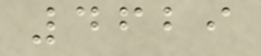4629
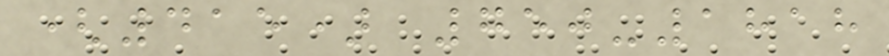(415) 750-1818
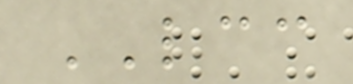LCC
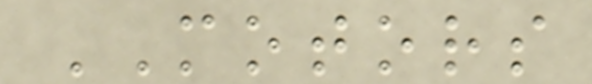MOTORS
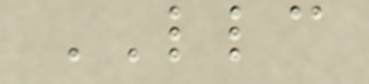LLC
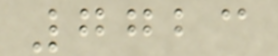7723
